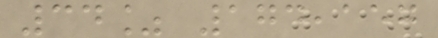34% 174,157
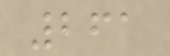261
